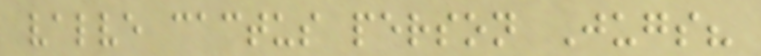valve cactus person Jugs?
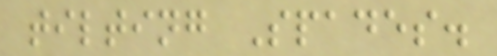tilting Spades.
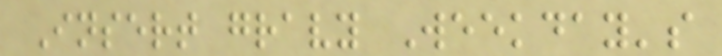Insert gravy Weekday's
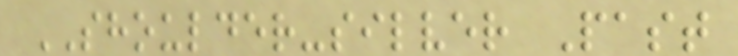SHOULDER-silver Past
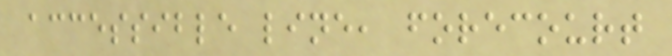accessible line, forecourt
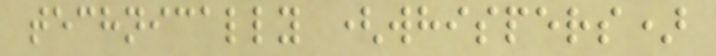technically (whispers)
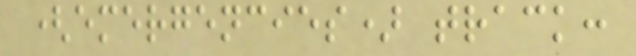(emergencies) track:
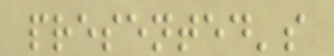presented's
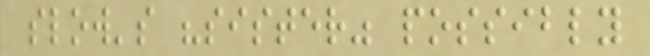slow's "sister" possibly
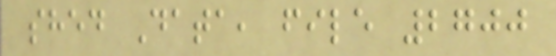shed Data, file 2700
